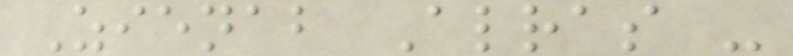Zienab Alras -
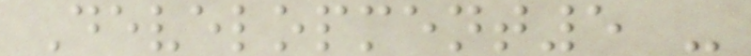Development5 -
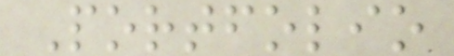Portfolio
